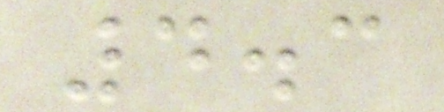4.3
